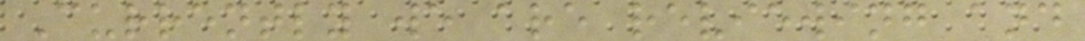Currently we are reviewing and
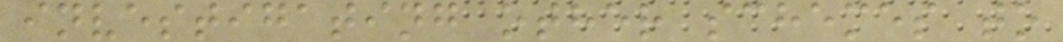investigating other schemes to
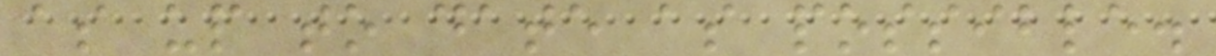as up to date as possible.
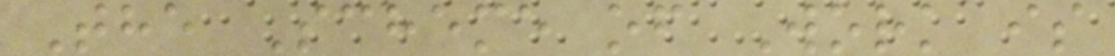The Scheme of Work is
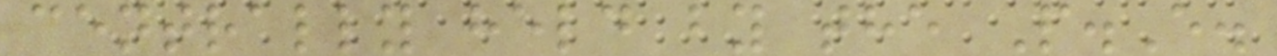centrally held by the P.E.
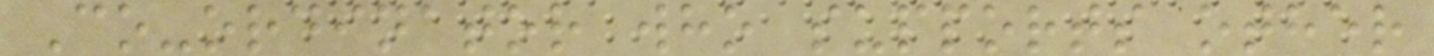Co-ordinator who supports other
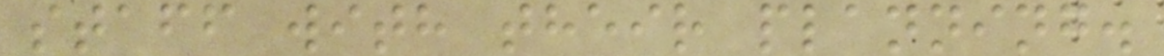staff with their planning.
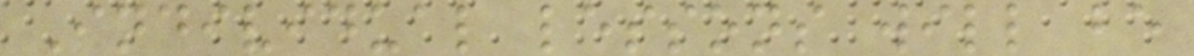Individual lessons will be
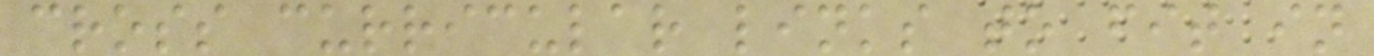cross curricular links to fit in
